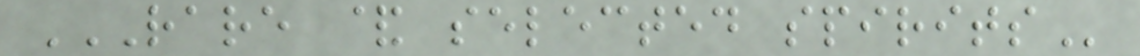RARE & SELECTED SPIRITS
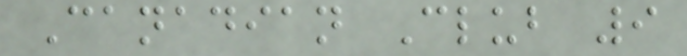Canadian Club 9
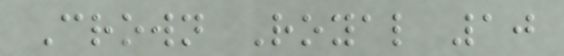Crown Royal 10
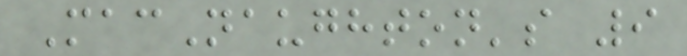MacNaughton's 9
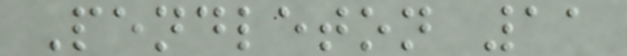Pendleton 11
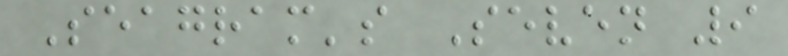Seagram's Seven 9
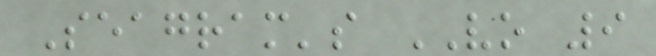Seagram's VO 9
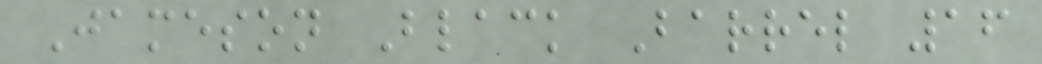Jameson Black Barrel 16
